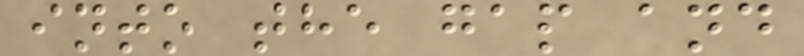into the gap and
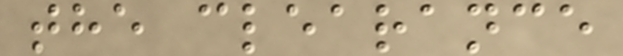the clearance
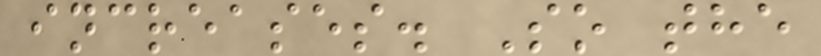increases. So the
